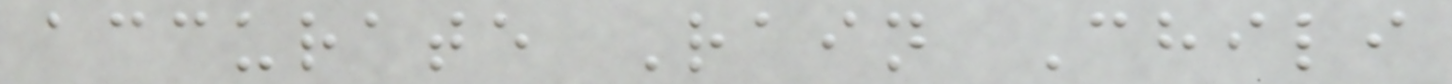accurate Rain Chili
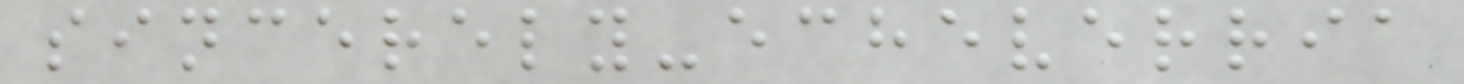sincerely-echeverria
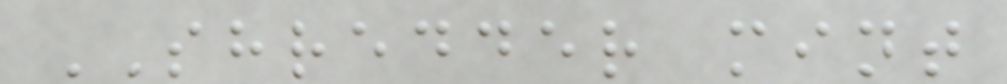SHREDDER mint
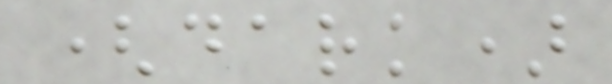(dark)
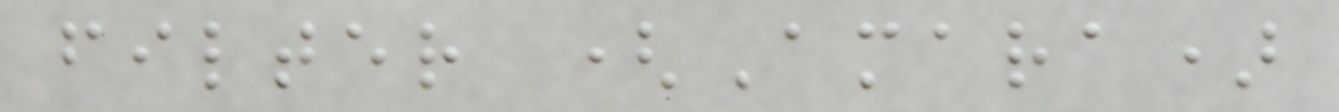filter (Amara)
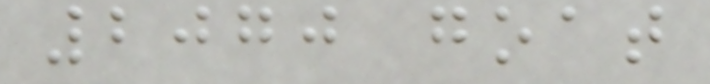2070 goat
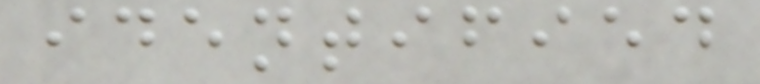identified
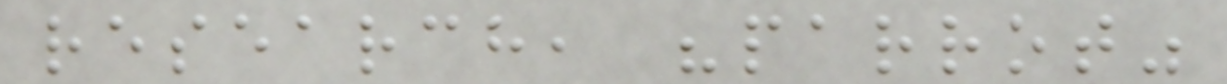research, "parrot"
